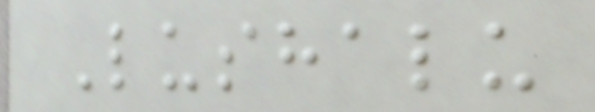Lushalu
